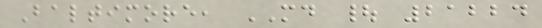Baltimore, MD | 21224
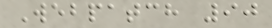Webpatch 90
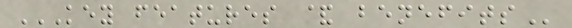KEY FEATURES & BENEFITS
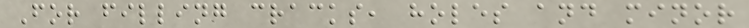For filling cracks, holes and minor
